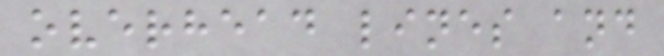overhead lines and
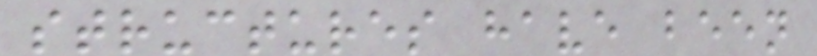structures have been
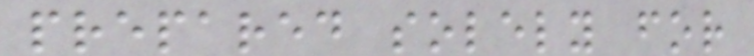prepared solely for
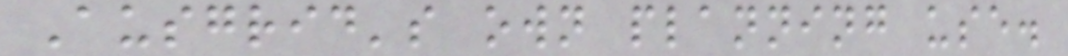Ausgrid's own planning use.
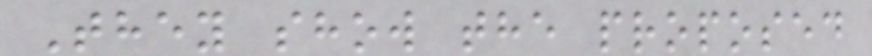They show the proposed
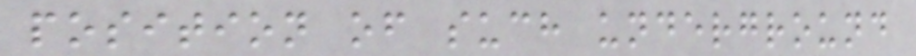position of such underground
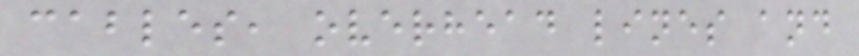cables, overhead lines and
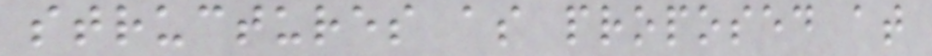structures as proposed at
